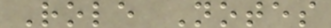Role Notes
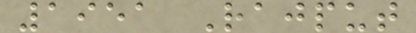1951 Rajput
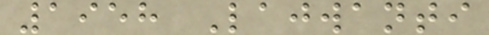1958 Lajwanti
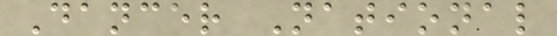Dancer National
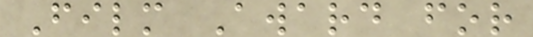Film Award for
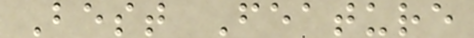Best Feature
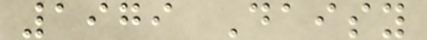1979 Daisy
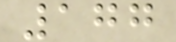177
